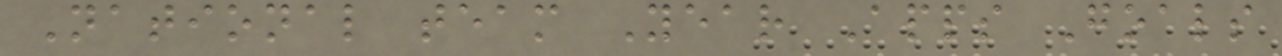National team Year Apps Goals
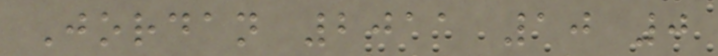Jordan 2011 10 0
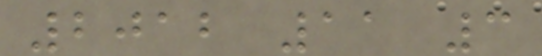2012 11 3
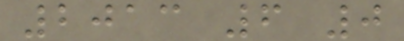2013 6 0
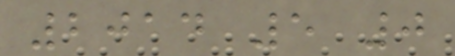2014 5 0
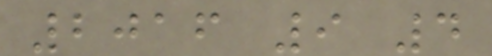2016 9 4
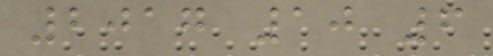2017 10 6
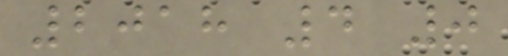2018 4 0
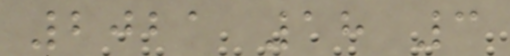2021 18 3
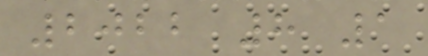2022 8 1
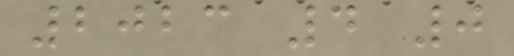2023 4 0
